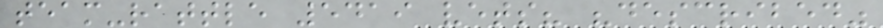team-rattle 5419 vets? "described"
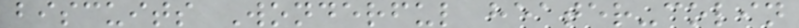biscuits Wonderful heater-colin
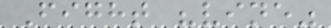Fight "vine"
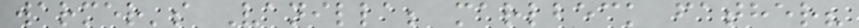warmer's Vanilla; marlbeck father?
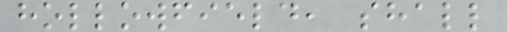hollowfield, shall
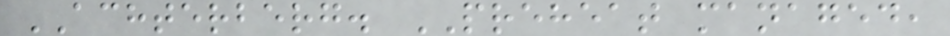ACHTERBERG. PREHEAT managed,
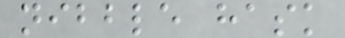nibble hask
